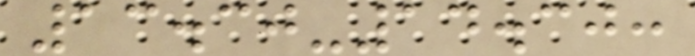13.30-14.30:
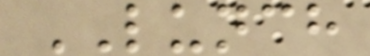LUNCH
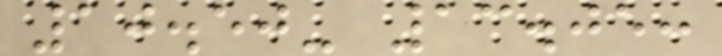10.50- 13.05:
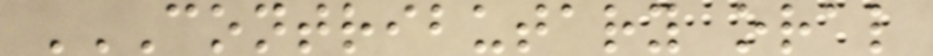CONTRIBUTARY ORAL
